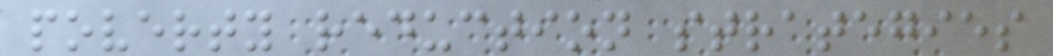poverty reduction strategies
